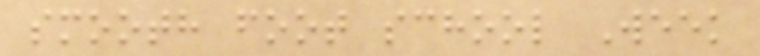smooth foot school Week
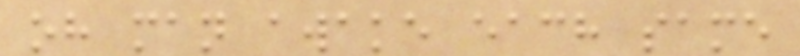oh man awake each same
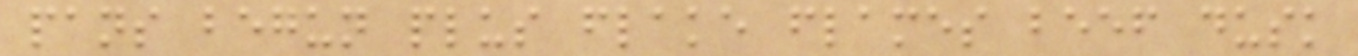pans begun plus flake flames beef dusk
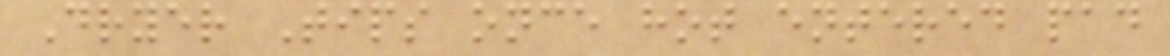Dryer Tips once hot entered pad
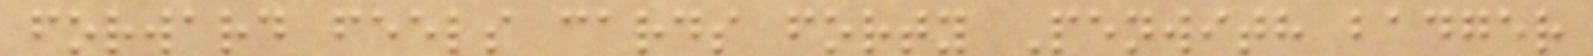forward feels cards forty Penwith badger
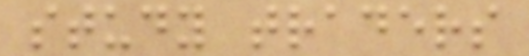study traders
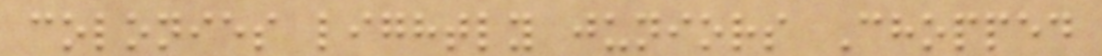colonies lightly juniors Chopped
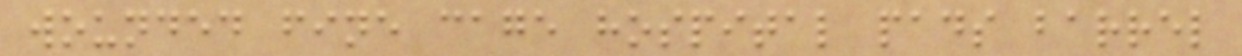wounded fine cage hospital pads barrel
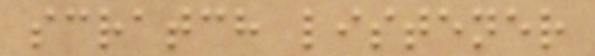scratch listener
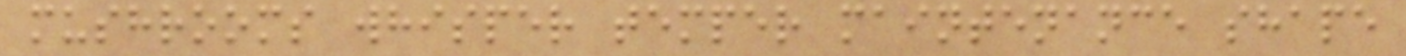mushrooms whisper temper maintenance shape
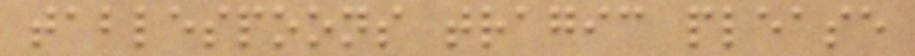tablespoons tragic please
